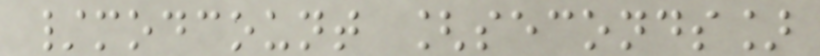/modcount [seconds]
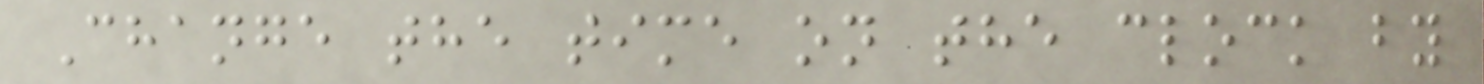Change the time on the clock by
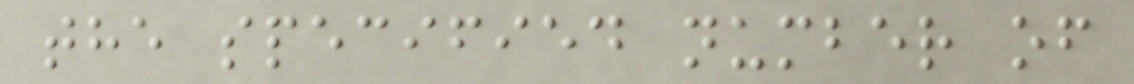the specified number of
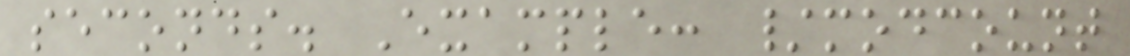seconds. Example: /modcount
